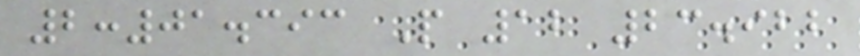2:01.393 P 12 23.922
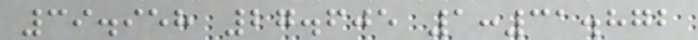39.958 27.605 1:31.872
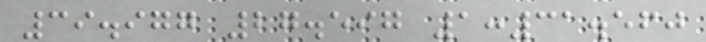39.977 27.597 1:31.560
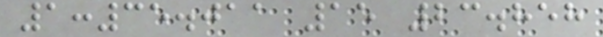1:35.011 15 23.858
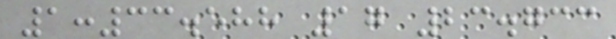1:33.588 17 23.733
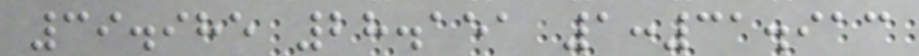39.985 28.151 1:31.913
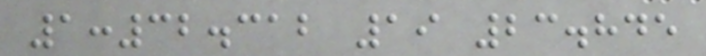1:32.312 19 23.845
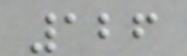126
